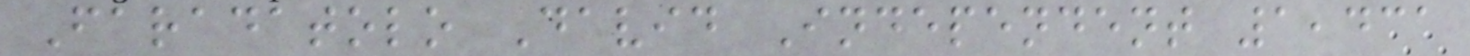Faradatolo David Independent 1,431
